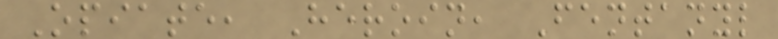Opiate, Heroin, Fentanyl
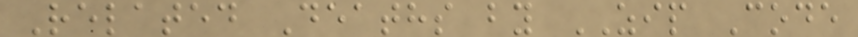Related Deaths by ZIP Code
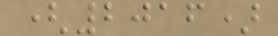(2016)
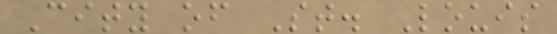City of St. Louis
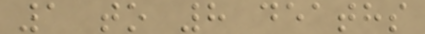1 to 8 deaths
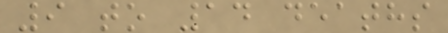9 to 14 deaths
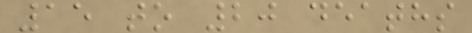15 to 20 deaths
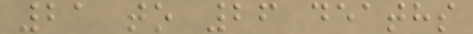21 to 26 deaths
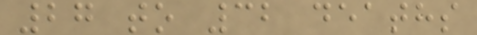27 to 32 deaths
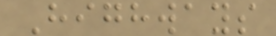Highways
